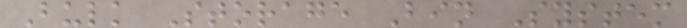Bulk Storage Bin System
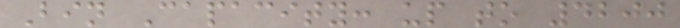Bin Capacity: up to 4200
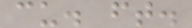cu. ft.
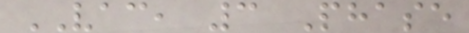VAC, 3 Phase
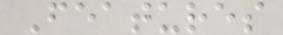Features
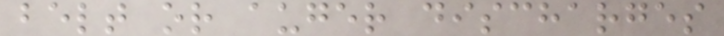belt or auger discharges
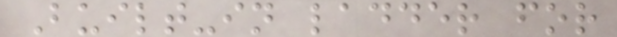Built-in ladder for
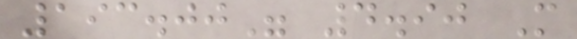193.00" 4.90 M
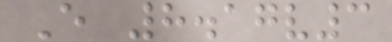E 8.17v3
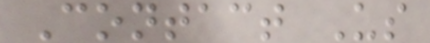Contact Us
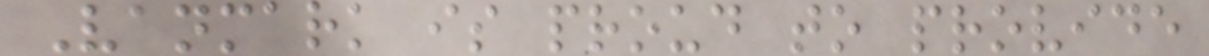Vanmark is proud to provide
